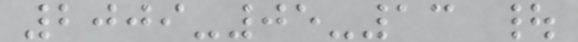2009-05-13 |
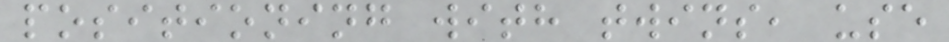positioning with twins, use
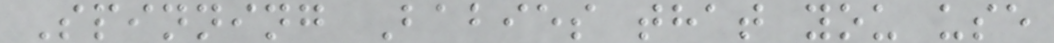Spinning Babies that you use
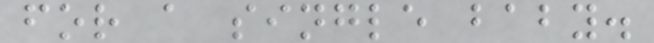for a single baby.
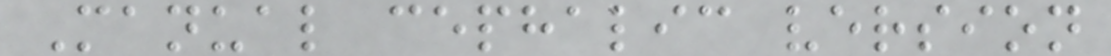Manual cephalic version
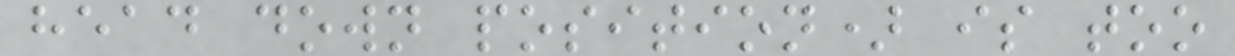head down position) is too
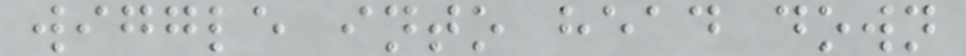wiggle into head down
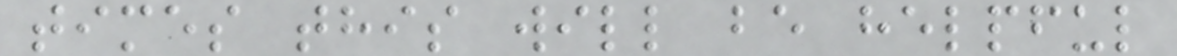times this will be helpful
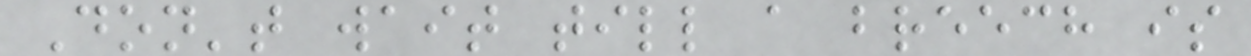Don't wait till a breech is
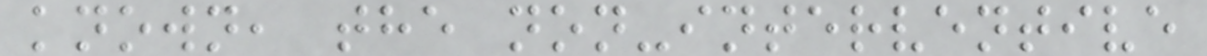known, the non-interventive
